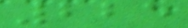225
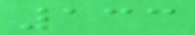133
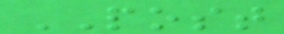POST
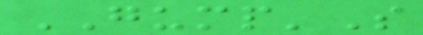GUMP'S
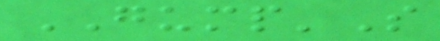GUMP'S
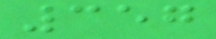357
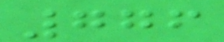776
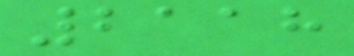2118
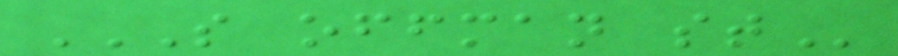S OFFMAN ST
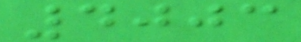4003
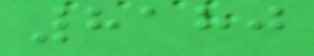8180
